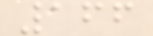166
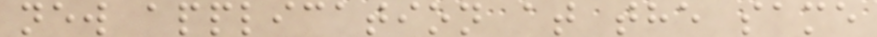new application at the same
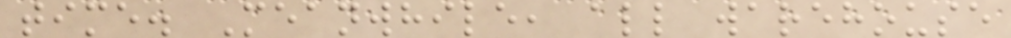time. Meanwhile, all warehouse
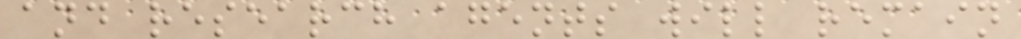and research agents will remain
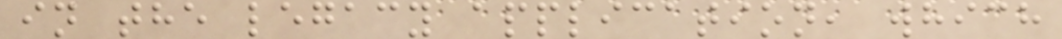in the legacy application, which
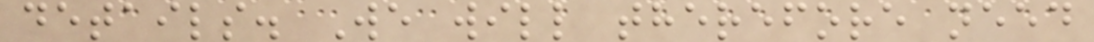details. We will therefore need
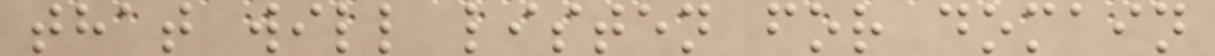that will listen for domain
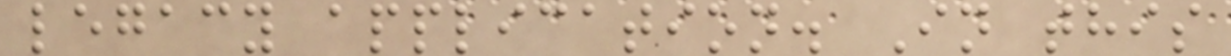legacy application. In this
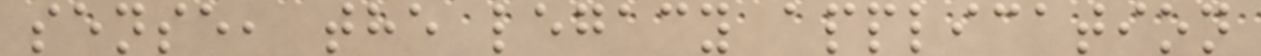sense, the legacy application
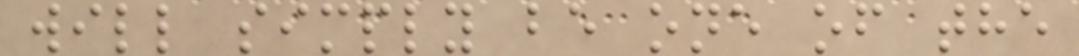will simply be one of the
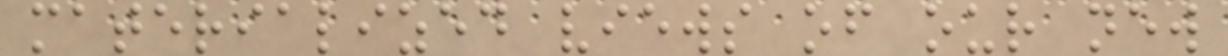materialized views of our new
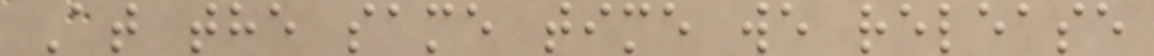At the same time we release
